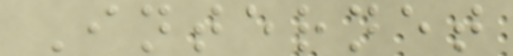Internet
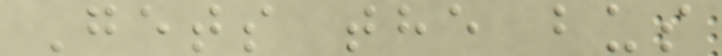Gets the bus
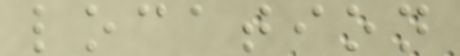location
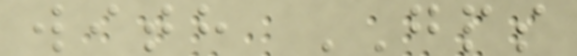with GPS
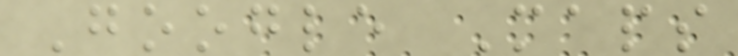Google Maps
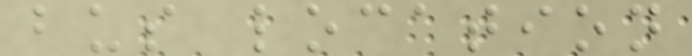bus location
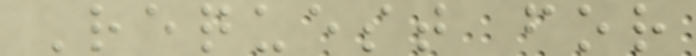Request for
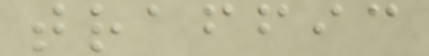traffic
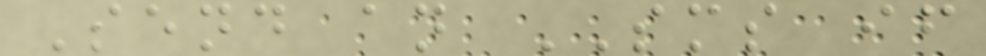Send an SMS if
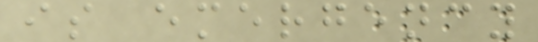is emergency
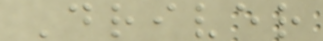Driver
